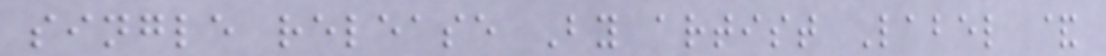single release By artist Label &
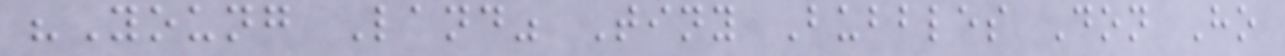"Young Land" Tiny Bubbles Don Ho
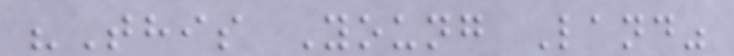"This Young Land"
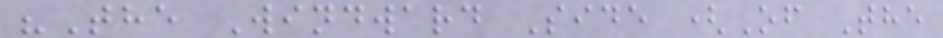"The Windward Side (Of The
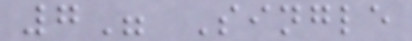7" Single
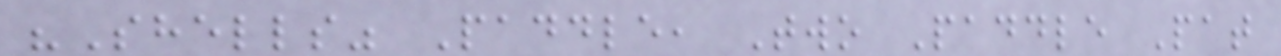"Shells" Paddle, Two Paddle Pat
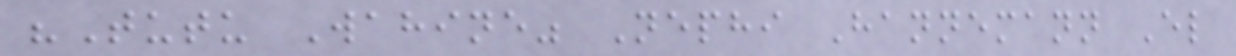"Tutu Wahine" Nephi Hannemann El
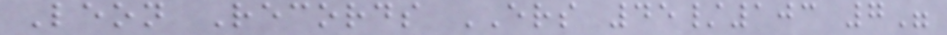Leon Records ERS 45/103 7"
